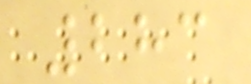283
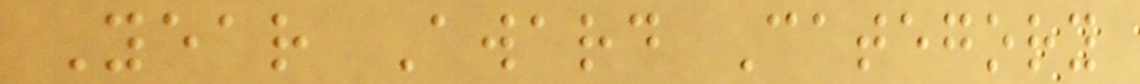Year Award Category
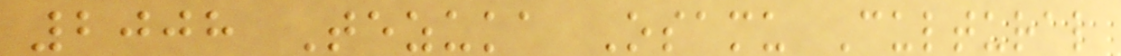2008 Tezuka Osamu Cultural
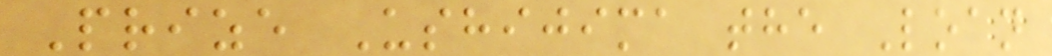Prize Ushijima the Loan
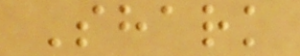Shark
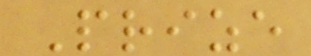Prize
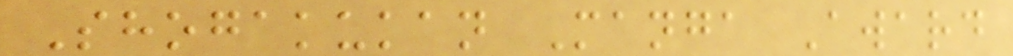Shogakukan Manga Award
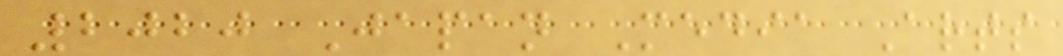2020 Japan Media Arts
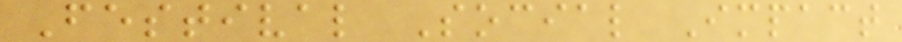Festival Social Impact
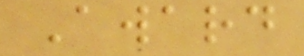Award
